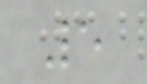5
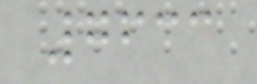7633
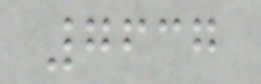7637
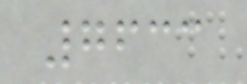7633
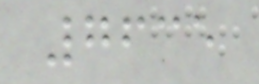7635
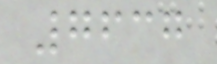7637
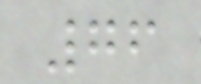76
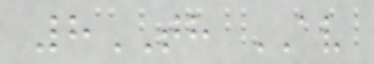8TH AV
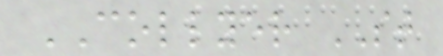COLLYER ST
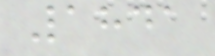1841
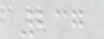237
